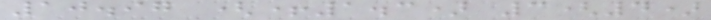10.97 (+1.3) 3(4)
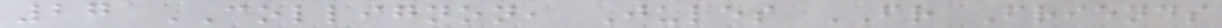27 COLLIGNON, Jules FR Friends
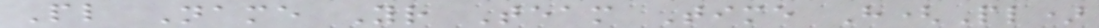Pl Name Yr Team Time H(Pl)
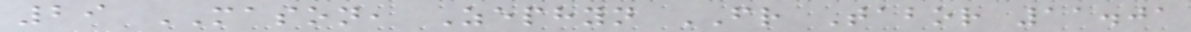29 MASON, Zephyn FR Tabor 11.01
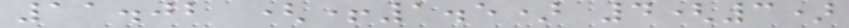11.02 (+1.5) 4(3)
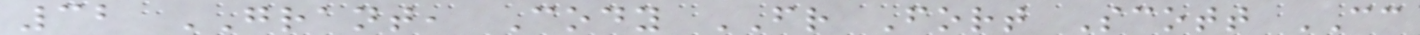32 GRANT, Cody FR Fort Scott CC
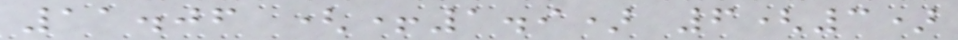11.06 (+1.9) 6(3)
